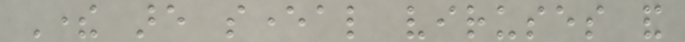There are several viruses and
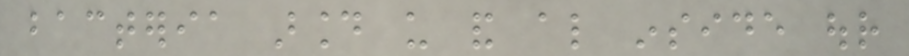bacteria around us and also inside our
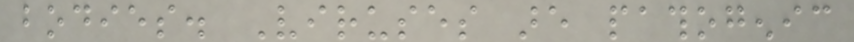bodies. Viruses are pathogenic
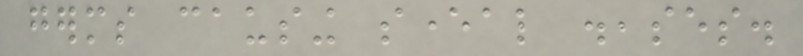germs causing several diseases.
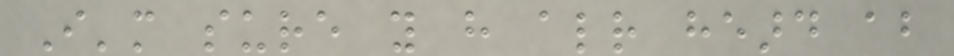I'm sure you have already heard about
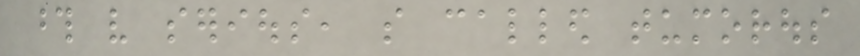those very serious, so called tumorous
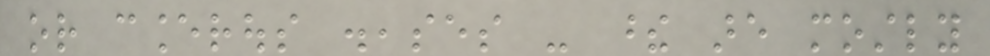or cancerous diseases - these are mostly
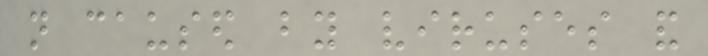not caused by viruses and
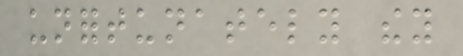unfortunately they
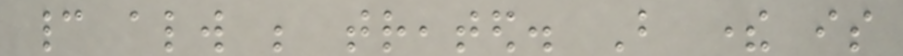cannot always be treated. But there is
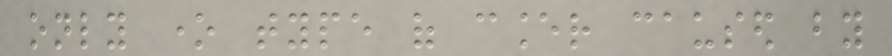only one type of cancer caused by
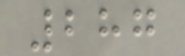287
